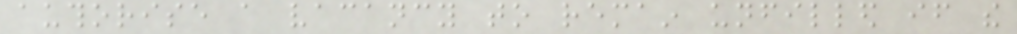authorise a vacancy to remain unfilled if the
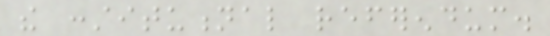the constitutional referendum.
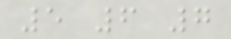5 6 7
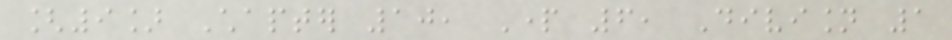[9] Chapter 10, Part 6, Division 1
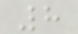8
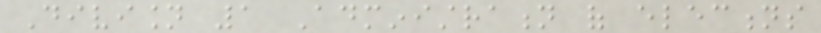Division 1 Administration of elections
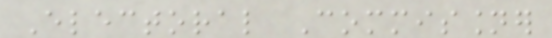Electoral Commissioner
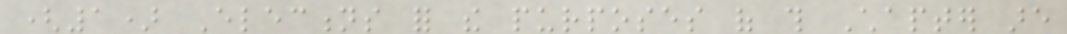(1) Elections for the purposes of this Chapter are
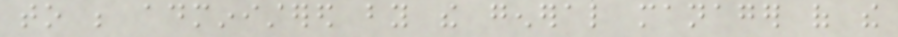to be administered by the general manager of the
